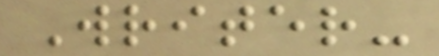Writer-
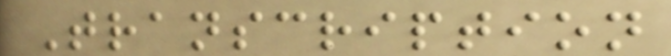Transcription
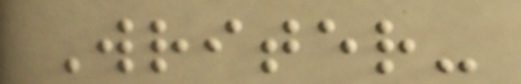Writer-
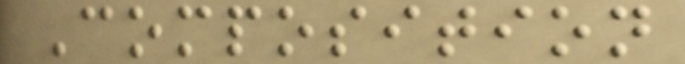Composition
